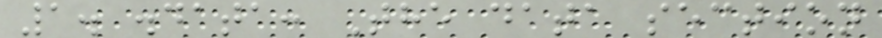1. .data: The data section
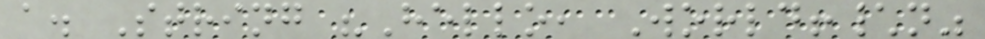a. String "Hello, World!\n"
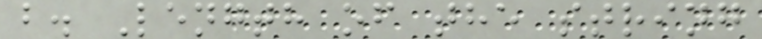b. Length of the string
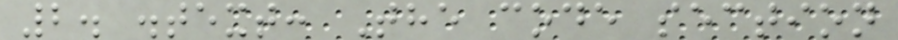2. .text: The code section
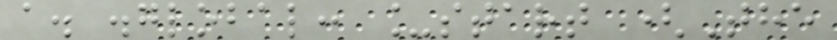a. .global: _start (The
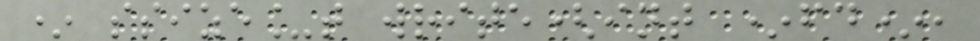* ssize_t write(int *fd*,
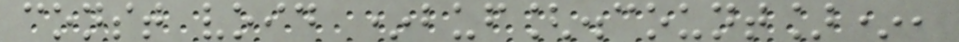const void *buf[.count]*,
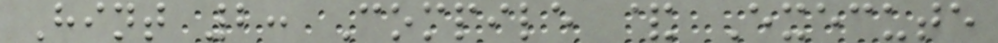Hint 2: Compile & Execute
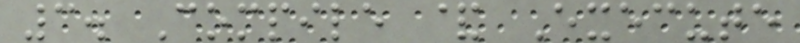3. Compile & Execute
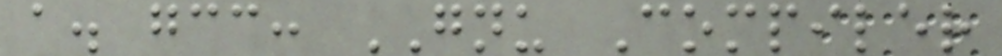a. gcc: GNU Compiler
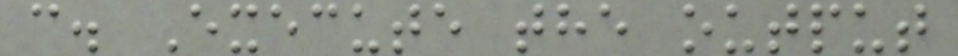c. Execute the output
